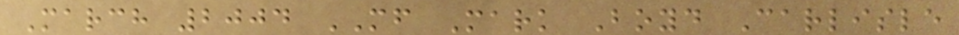March 2004 MF Mark Boyd Carlisle
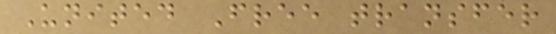United Free transfer
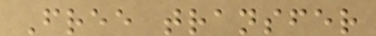Free transfer
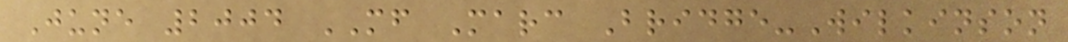June 2004 MF Marc Bridge-Wilkinson
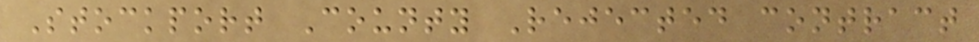Stockport County Rejected contract
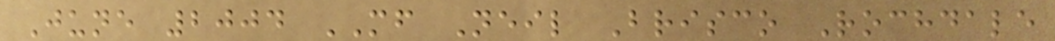June 2004 MF Neil Brisco Rochdale
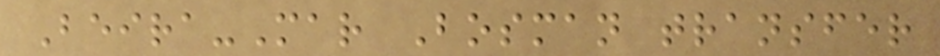Beira-Mar Bosman transfer
